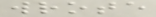wrote
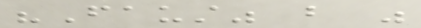"Faust" but was
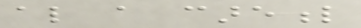also a careful
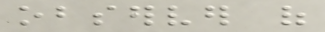observer of
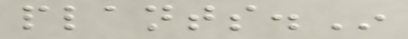plants.In
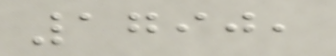1790,
